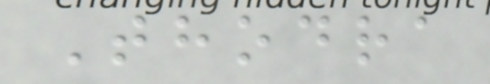Thodra
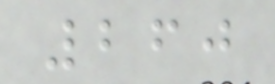260
